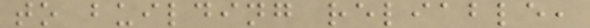to building reliable,
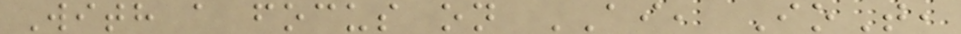With a focus on AI, IoT,
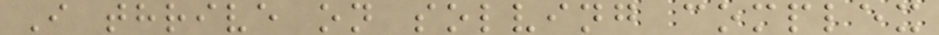I thrive on solving complex
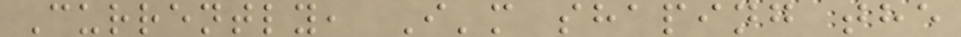Currently, I'm shaping the
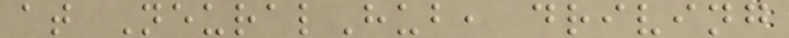at NeuralHub, driving
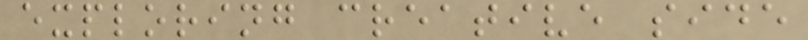exploring creative side
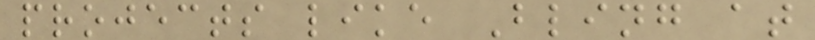projects like Bling at
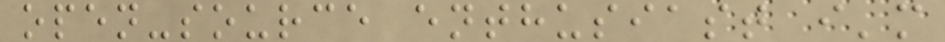open-source enthusiast i'm
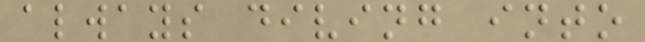always diving into
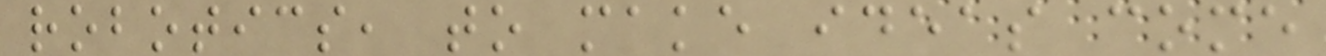robotics, to make ideas come
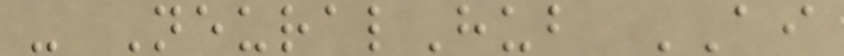- NeuralHub AI
